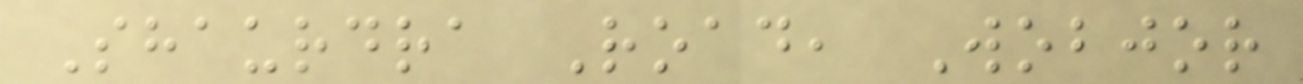Shaurdra Road, Wobjor
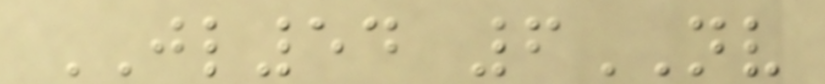JL54 6NV
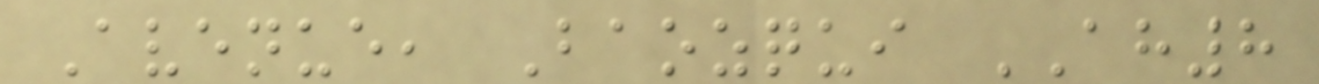Avenue, Baozqui AH8
